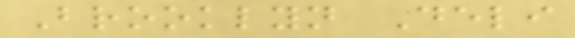Brooklyn Deli
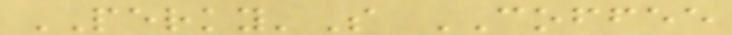PERKY'S COFFEE
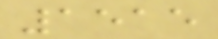1515
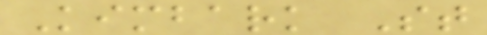Kimbark St
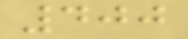400
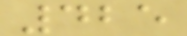425
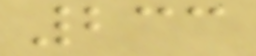233
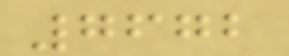7672
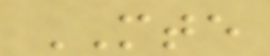MTE
